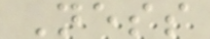Ness
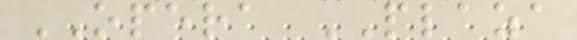OPERA PLAZA
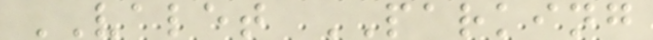VALET PARKING
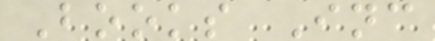Books Inc
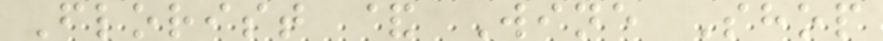Florist & Wine Shop
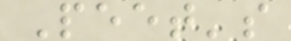Peet's
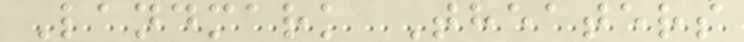Landmark Theaters
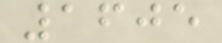1605
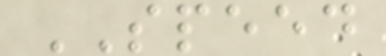SPEED
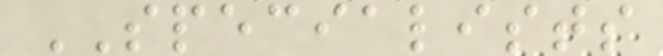SPECIALISTS
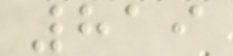819
